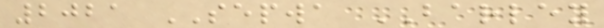2021 SEPWA BARLEY
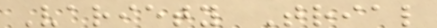Variety Trial
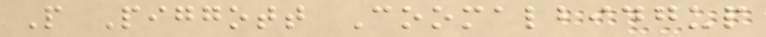P Piggott Coomalbidgup
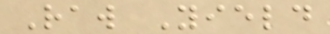Raw Yield
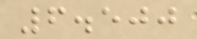6.500
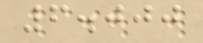6.000
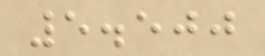5.500
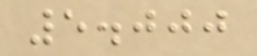5.000
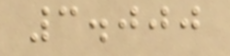3.000
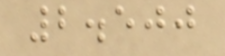2.500
